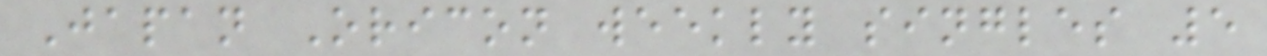Japan Oricon weekly singles 5
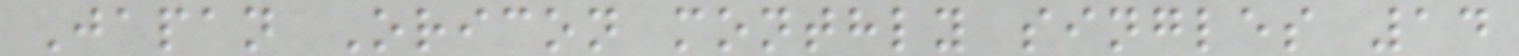Japan Oricon monthly singles 14
